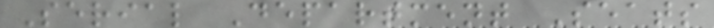Serial Department Seats
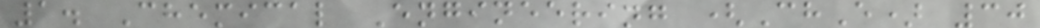1. Chemical Engineering (ChE) 30
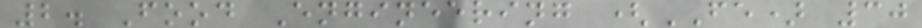2. Food Engineering (FE) 30
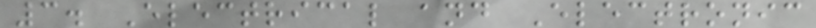3. Electrical and Electronic
